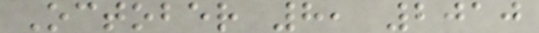October 8, 2010
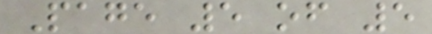Page 5 of 5
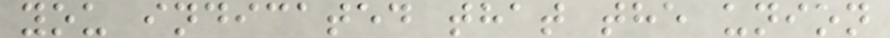you indicated that the union
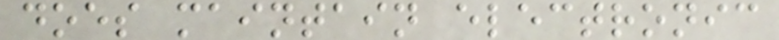does maintain electronic
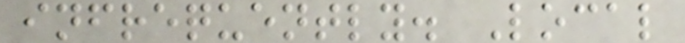infrequently. Local
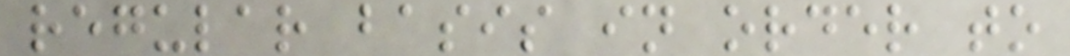regular basis in order to
